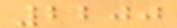2200
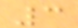3
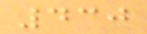430
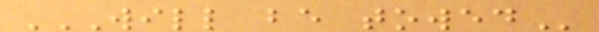WILL BE TOWED
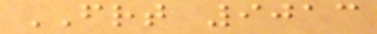FRT 9013
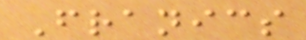Franics
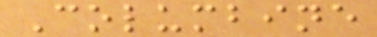Columbine
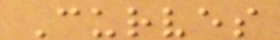Curves
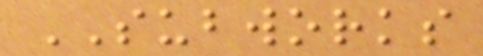SUBWORKS
